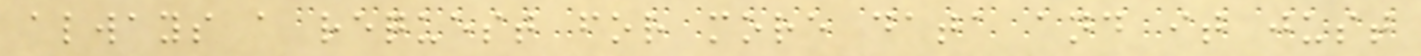always a request for more data and it just
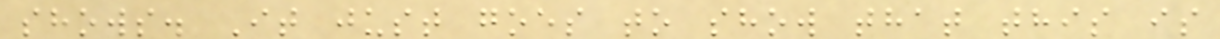shows. It just goes to show that this is
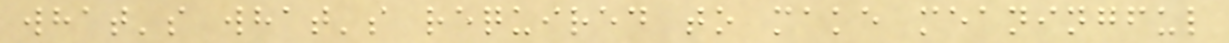what's what's required to make meaningful
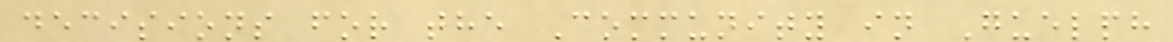decisions for the Community in Guelph
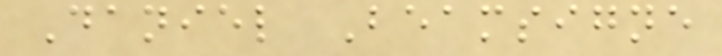Daniel Beamsigne
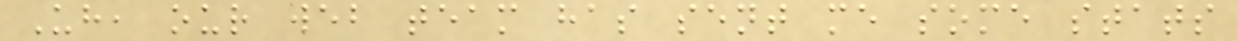Uh, our web team has sent me some stats
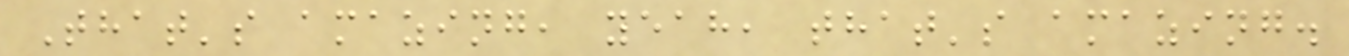That's amazing, yeah, that's amazing.
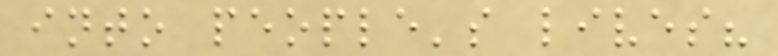into people's lives?
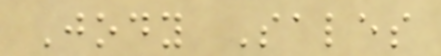Jody Sales
